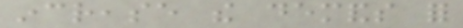increase the demands for
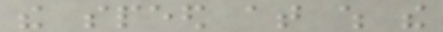the speed at which the
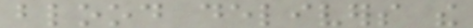blood delivers the
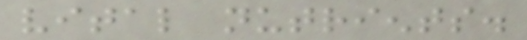vital nutrients.
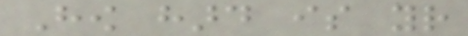How hard is your
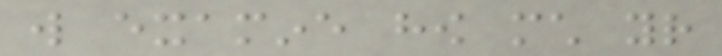will examine how much your
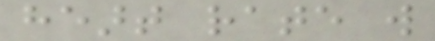heart rate will
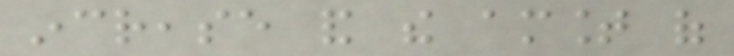increase and the amount of
